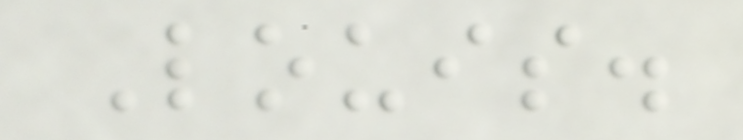Louis.
